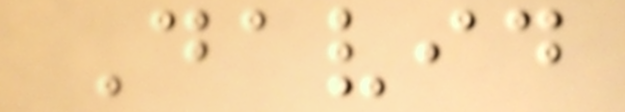David
